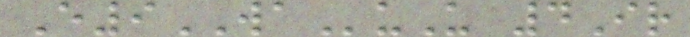E9WAuU 4Ir
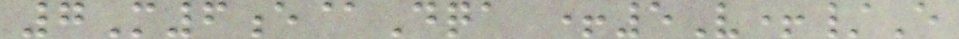7M6e@Dqa +5V+/E
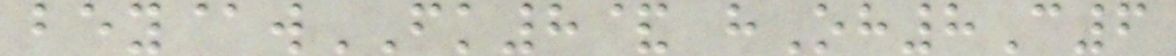bey@wFK8& hOh8C6
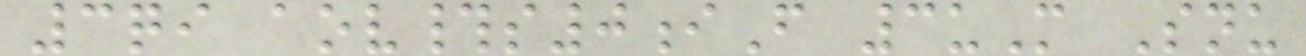3qi aov#s0iF 3uM Snu
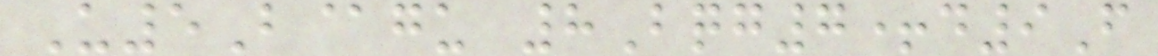U5B@gu 8Bqg7+d9F
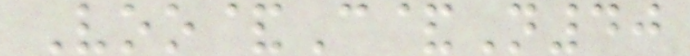Voo&C&N40
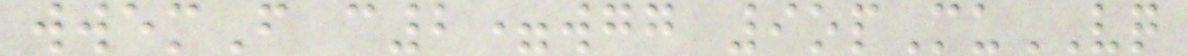wwemF c2=wgg 9opMuVQ
